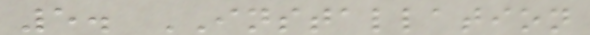5. INSTALLATION
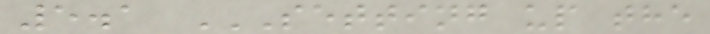5.1 SETTING UP THE
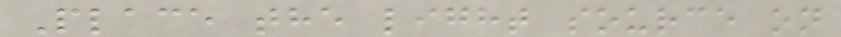Place the light source on
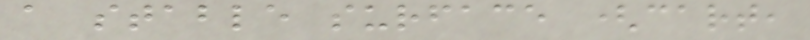a stable surface (cart,
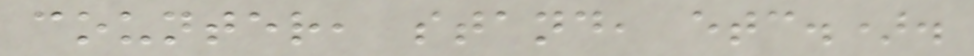counter, stand, etc.).
